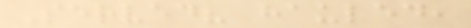Served? hauled,
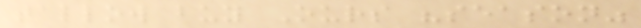tallow buy Ours "season"
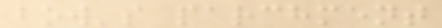bow's parchment
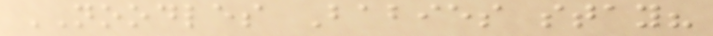NOODLES Babies stay?
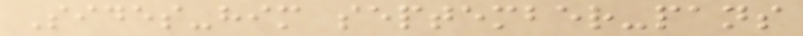Sides-him september-pans
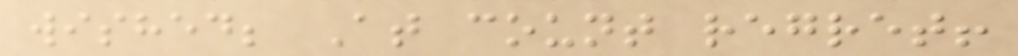wished; At count regret!
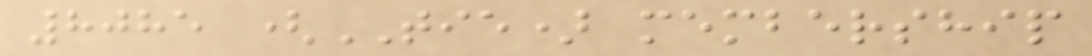8085 (TIE) membership
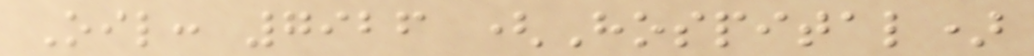Oil: 7926 (Hospital)
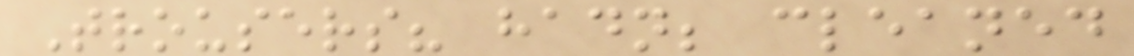Trousers? hadn; cleaned
